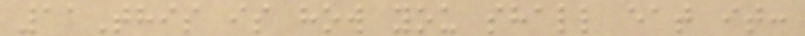11This is how you shall eat it:
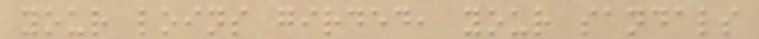your loins girded, your sandals
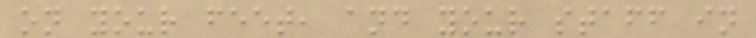on your feet, and your staff in
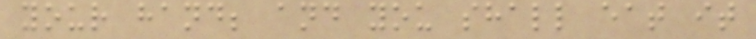your hand; and you shall eat it
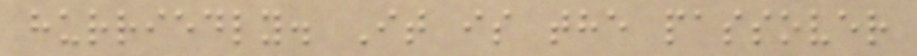hurriedly. It is the passover
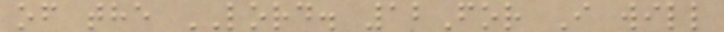of the LORD. 12For I will
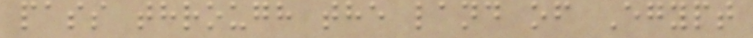pass through the land of Egypt
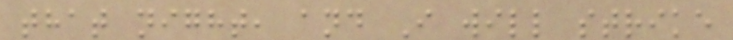that night, and I will strike
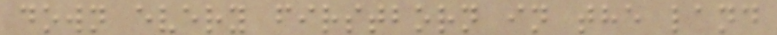down every firstborn in the land
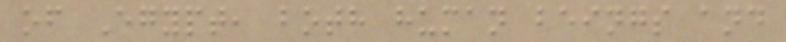of Egypt, both human beings and
